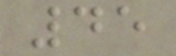45
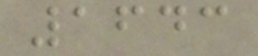1643
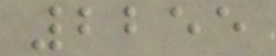2255
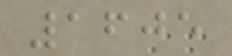1605
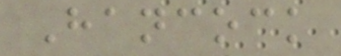Hancock
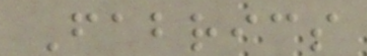Fabrics
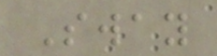Sway
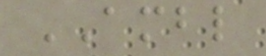AMBL
